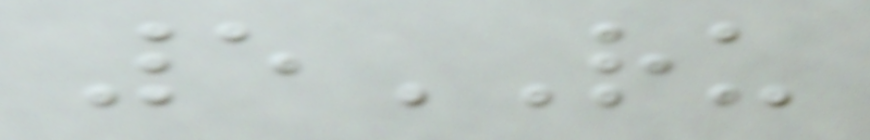5RU
